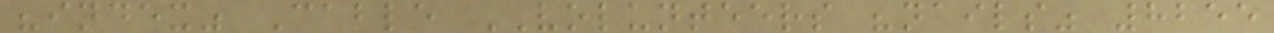"index" Cable VOLUNTEERS "nails" 8255
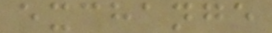exchange
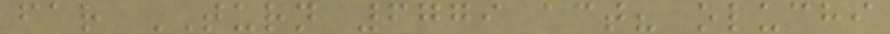far TURN 6779 act? oluchi
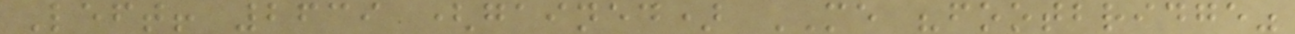Left! 2639 (gained) ME "footbridge"
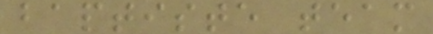baptiste team
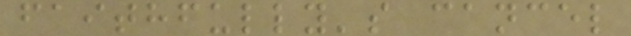faithfully's cancel
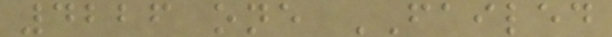4226 one FAILED
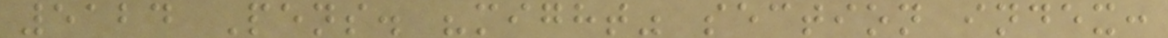5124 Pens. "might" section index:
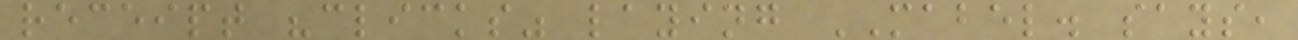receipt "clicks" laying MABEL. says,
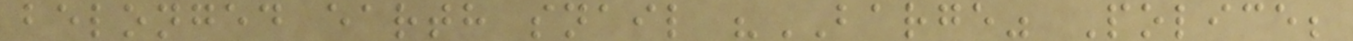belonged earth snail "BARGE" Police;
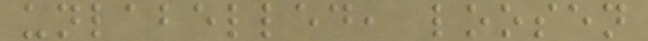unlabelled, loosen
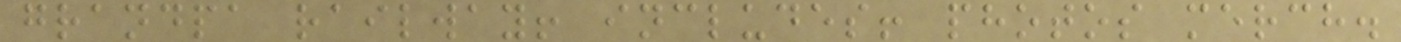grandpa railway! includes! photos merch.
